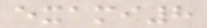exami8
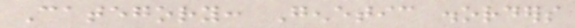Category: Genetic disorders
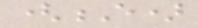(E)
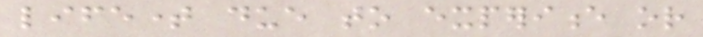lifetime due to experience or
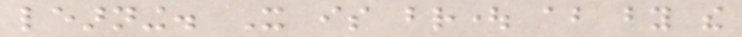learning. It is brought about by the
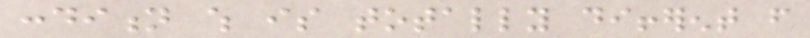condition which is totally different from
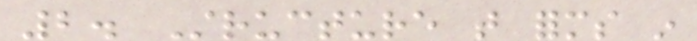2. Structure that forms in
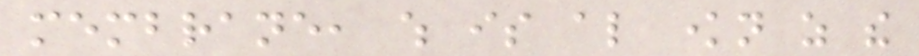membrane, which is also known as the
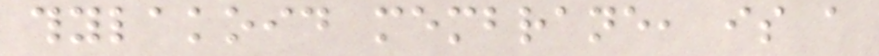thylakoid membrane, is a
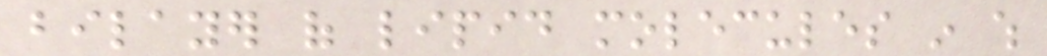bilayer of lipid molecules in which
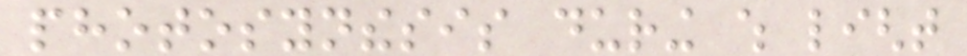photosynthesis during which light
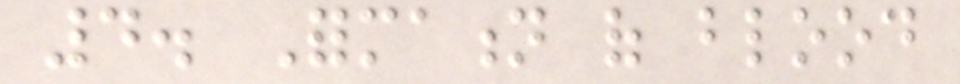4. Formation of blood
